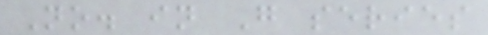No. in G series
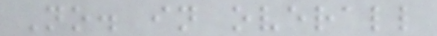No. in overall
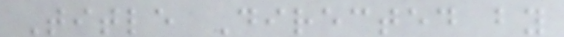Title Directed by
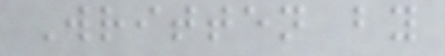Written by
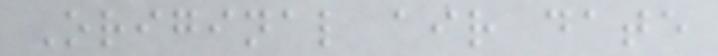Original air date
